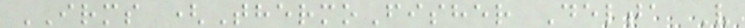IRMS (ThermoFisher Delta V
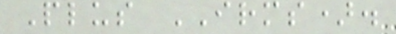Plus IRMS).
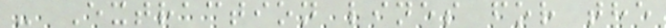- Extraction lines for the
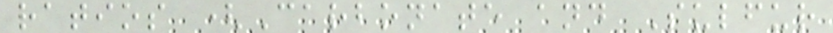ratios (Carbonate and Sulfur
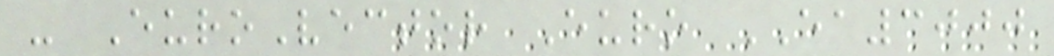- EuroVector Euro EA3000
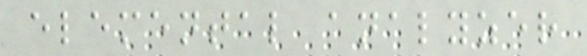elemental analyzer
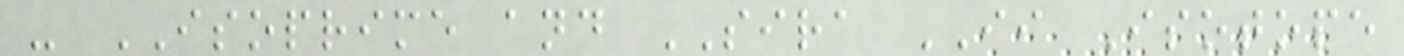- ISOPRIME and SIRA II Isotope
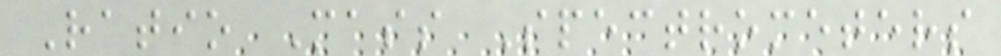Ratio Mass Spectrometers
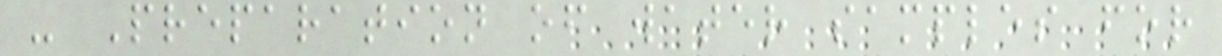- Preparation of water samples for
